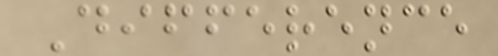Difference
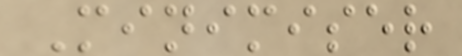Minimiser
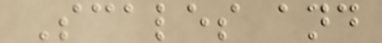Scales and
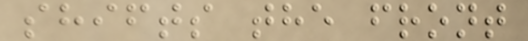shifts the front
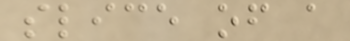slice of a
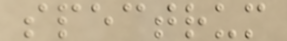spectrum
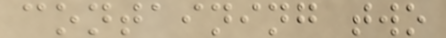containing two
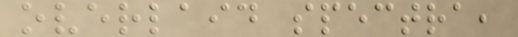overlaid spectra,
